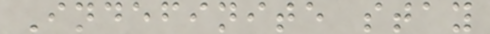Indefinite stay
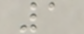1
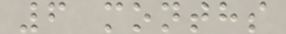6 months
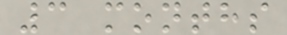3 months
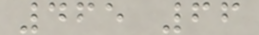465 66
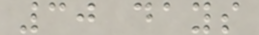30 days
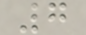7
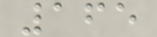165
